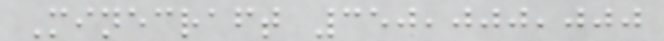Minecraft 350,000,000
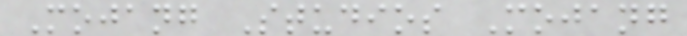Mojang Studios Mojang
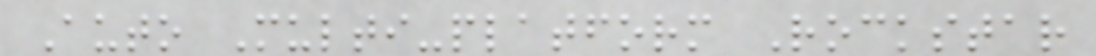Auto Multi-platform Rockstar
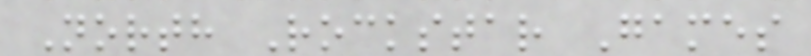North Rockstar Games
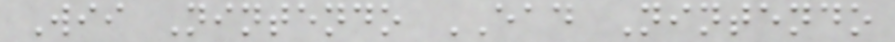Wii Nintendo EAD Nintendo
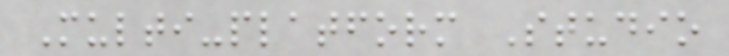Multi-platform Studio
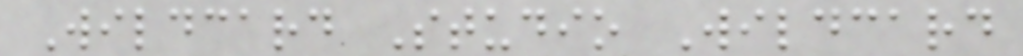Wildcard Studio Wildcard
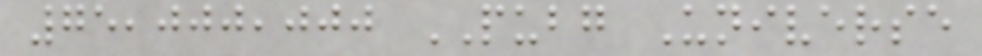75,000,000 PUBG Universe
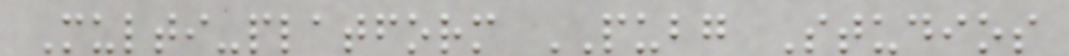Multi-platform PUBG Studios
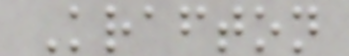Krafton
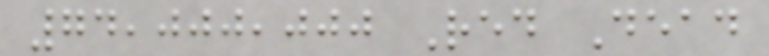74,000,000 Red Dead
